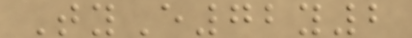TyE72y2
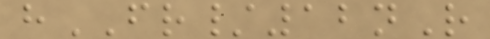hFR/12nR
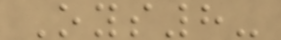Oys8-
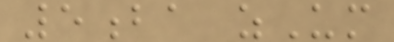5ba zUm
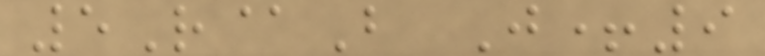5R@B J+9
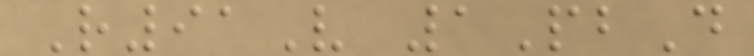R91V 1PbD
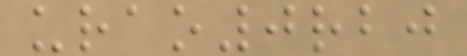urao0rbj
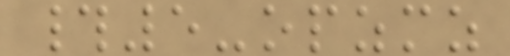#5-opzmz
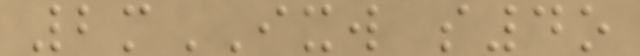2mIXW s4o
